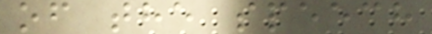of the speech
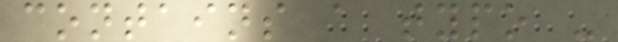contains a typo -
